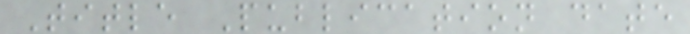Title Publication date
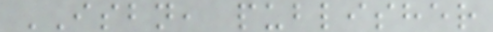ISBN, publisher
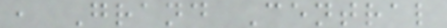, Grand Central
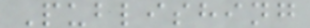Publishing
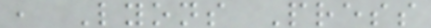, Lyons Press
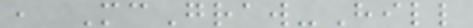, McGraw-Hill
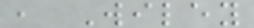, Wiley
